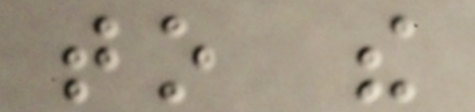to the
